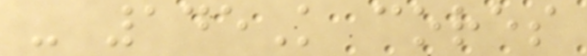- 145K cores
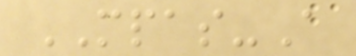MPAS-A
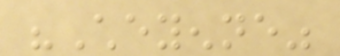"Cheyenne"
